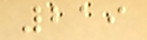219
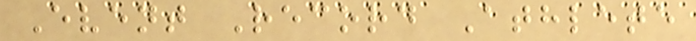Event Record Athlete
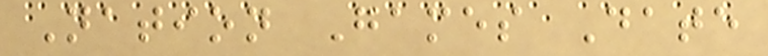Nation Games Date
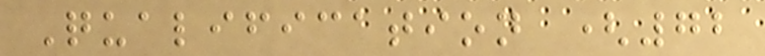Qualification (72
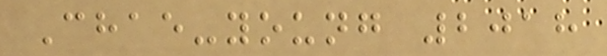Chae-young 2018
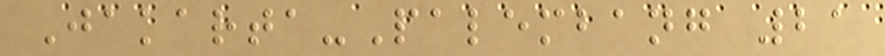Jakarta-Palembang 21
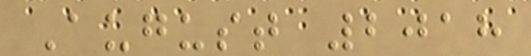August 2018
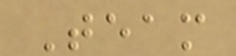Team
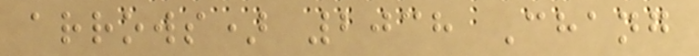arrows) 2038 Chang
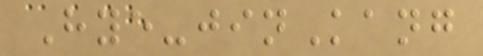Hye-jinKang
